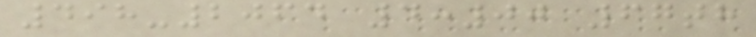498-2064 4:00 67th
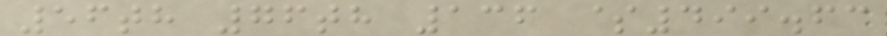56th 76th 136 $499.63
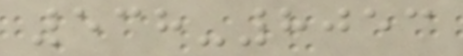538-8053
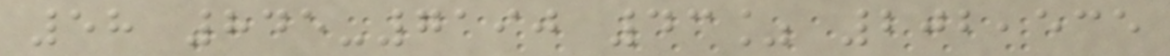58 845-7190 43% 202,535
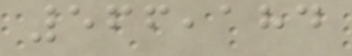566,184
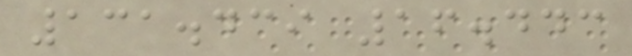131.439 16.443
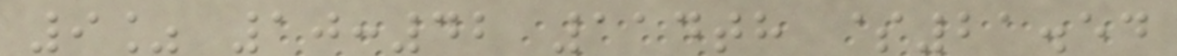9% 10:42 114th $21.54
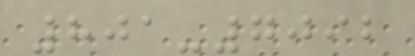801-7092
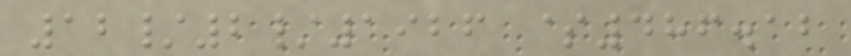12/2/1926 $486.12
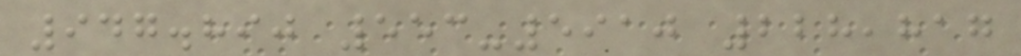947.890 553-5910 228,817
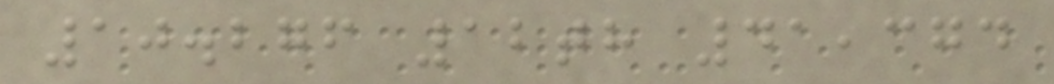10.276 12th 41,374
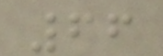66
